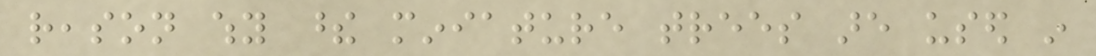reason why these miniature trees are used in
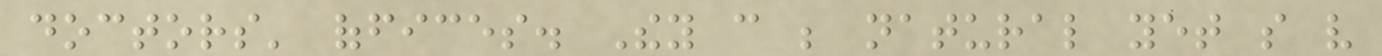doctors' offices. They can be natural yet so very
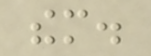them.
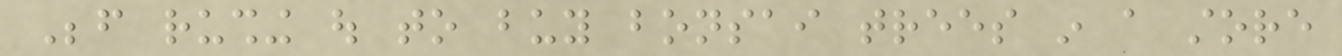Before rushing out to buy bonsai trees in a store
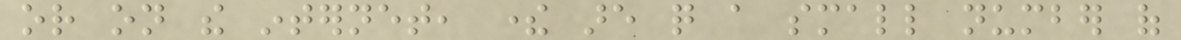or on the internet, there are quite a small number of
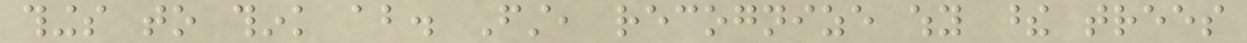things to think about. First, recognize why these trees
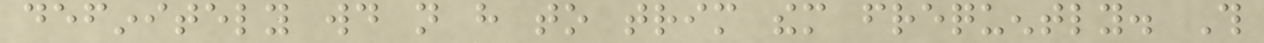definitely would not have to trim them frequently. This
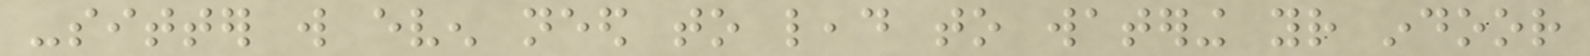-sitter will even need to lead to watering your indoor
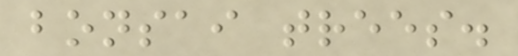bonsai trees.
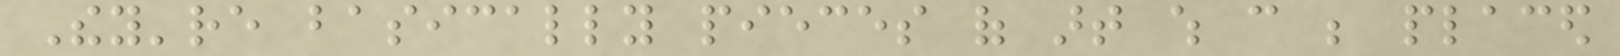They're basically pieces of art which can be placed
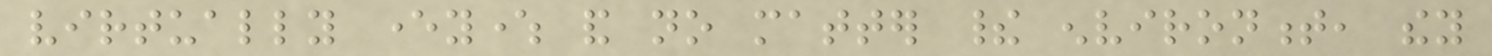virtually everywhere and no matter their environment, they
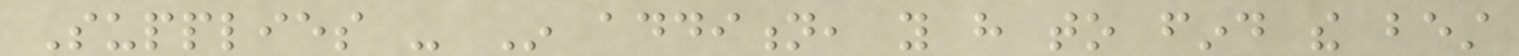Supplies - In addition, you have to find the best
